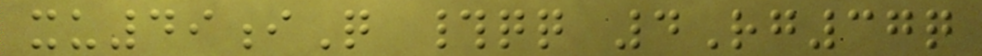xu49iQ #qq 4Rg37q
